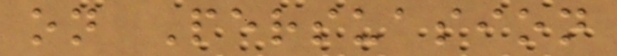on Persuasion
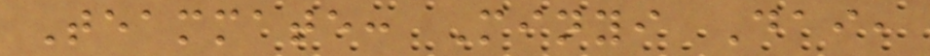Teammate: Minyi Dai,
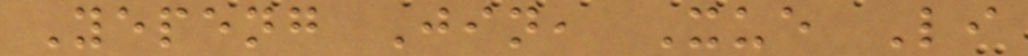Yepeng Jin, Xue Li
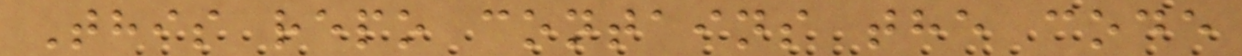This repo contains the code
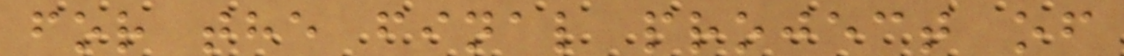for the final project of
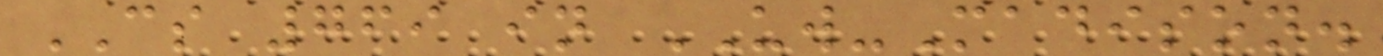CS 769 in UW-Madison.
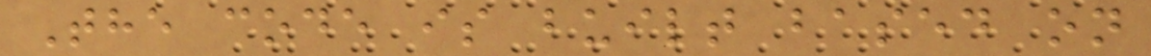The code is built based on
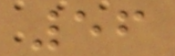56
